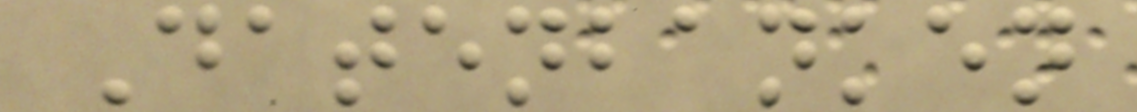Datenbanken
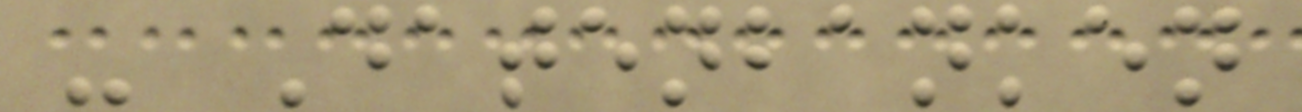- Datenbanken
